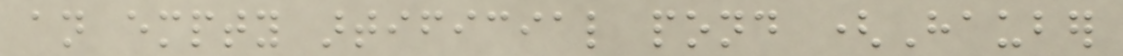an empty artificial pond (Hauber
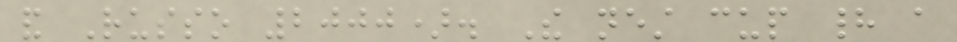and Russo 2000). The nest cup had a
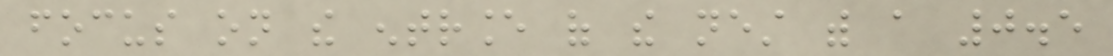focus on the entrance of the nest with a 0.5
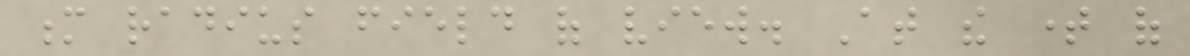m radius field of view. At the time of
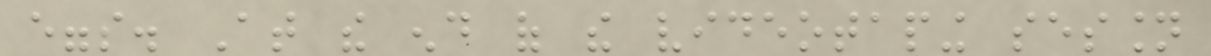eggs. At the end of the videotaping session
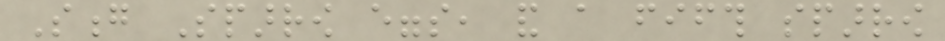Song Sparrow eggs, and a fifth sparrow
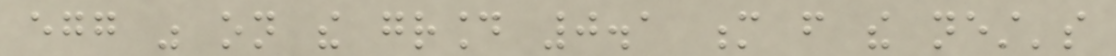egg was on the ground 0.1 m from the nest's
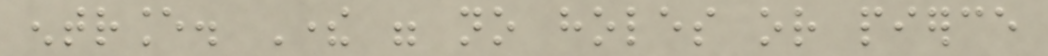entrance. There were no holes or pierce
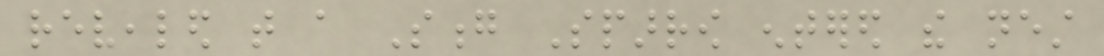revealed that a Song Sparrow entered the nest
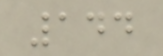144
